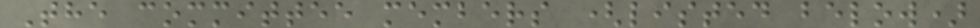The committee members (listed below)
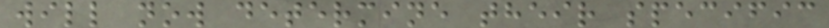will now determine their specific
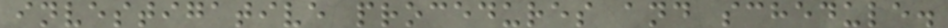investigative procedures and schedule.
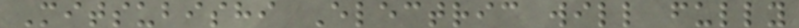Mitsubishi Electric will fully
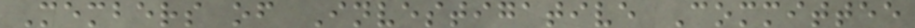Members of Investigative Committee
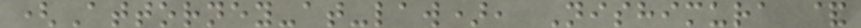(Attorney-at-law), Nishimura &
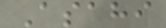Asahi
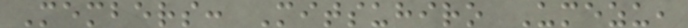Members: Mitsuhiro Umezu,
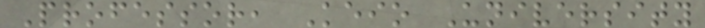Professor, Keio University
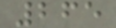265
